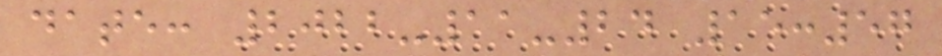date: 2022-11-24 15:57
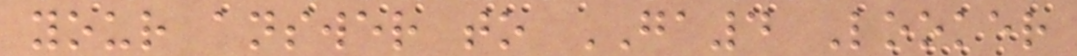your answer to GA4 Looker
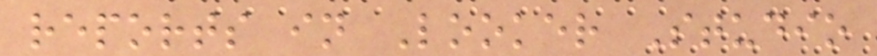reports in Looker Studio
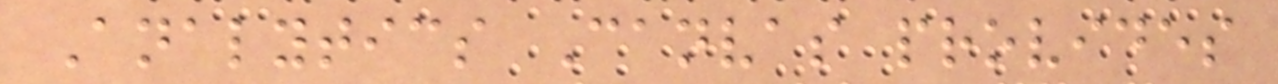Analytics Canvas provides
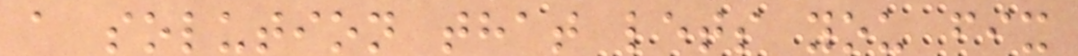a solution that lets you fix
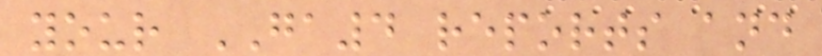your GA4 reports and
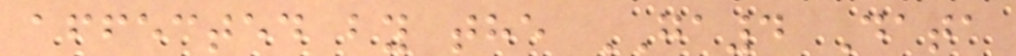affected by the GA4 Data
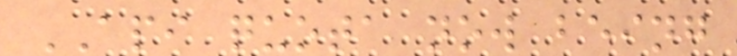API quota now being
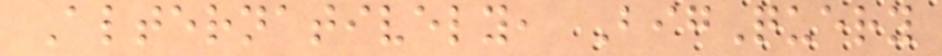Alternatively, BigQuery
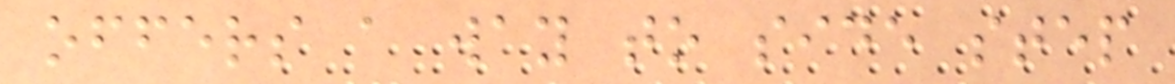offers a way to side step
